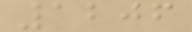1206
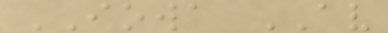IOWA AV
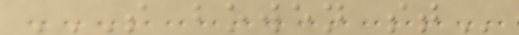S BOWEN ST
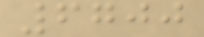6700
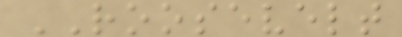ROOSEVELT
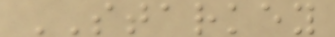STARKEY
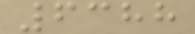6388
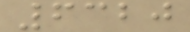6320
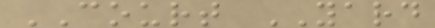COURT YARD
